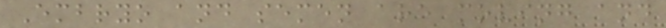Embryo and semen are moving and
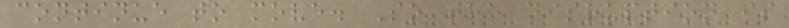continue to move. So the disruption is
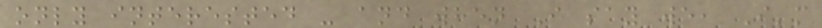only interested - and when I say we, I'm
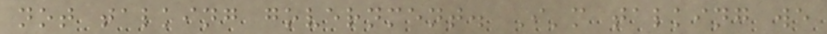not talking government. I'm talking we
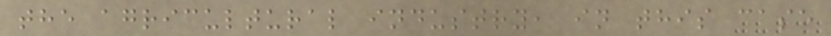the agricultural industry, in this case
